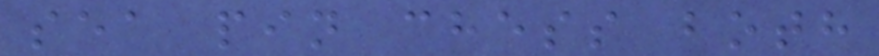sea pin chess both
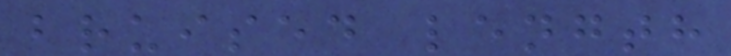bruised length
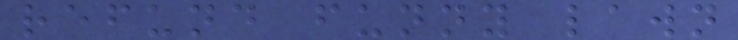refund funny lawn
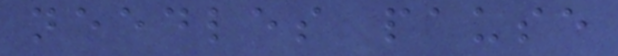needles pause
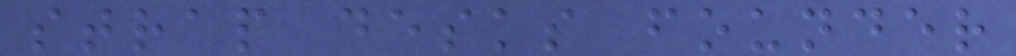strap desks founder
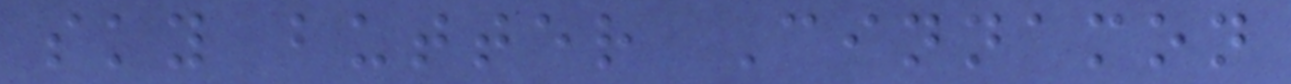sky butter Cinnamon
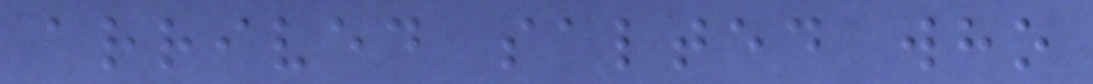arrived salted who
